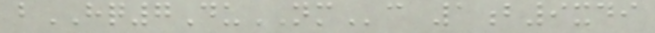bHQ7DuNMc 1b9xdi
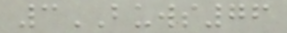3BUWS76
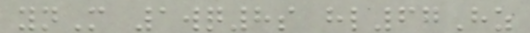ynM 1wq8s hl67Hz
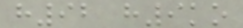h92 h9ko
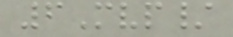6Mvp/
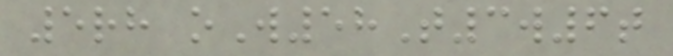5rh oW58T3w6t
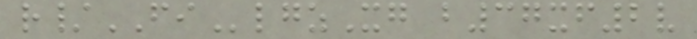r/FIlgzXg b37xf2v
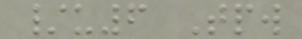/u6 Tpw
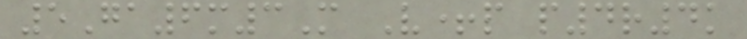5Ga6m3M V+p p4r4k
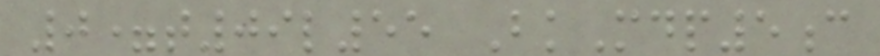0=t09l55 BkMdp5c
